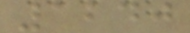1240
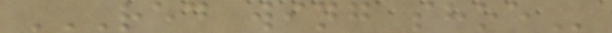RED WING SHOE
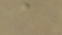a
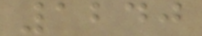1240
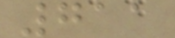711
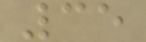35
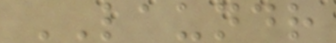LAUNDR
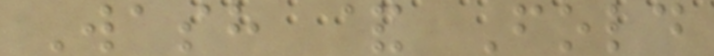Wash & Fold
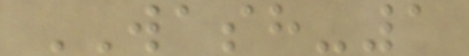WASH-1
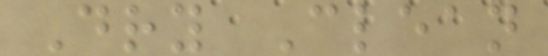Dry Clean
